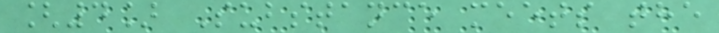[4] Substance meets the
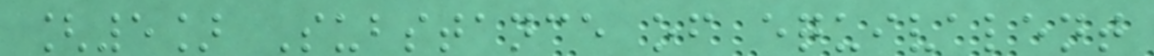[5] Substance of equivalent
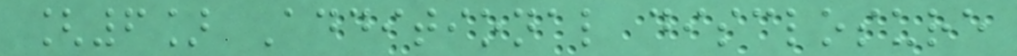[6] Additional disclosure
